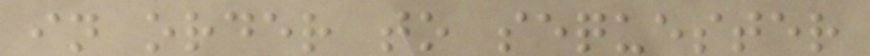in order to sequester
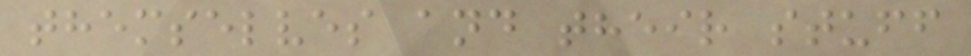themselves and their stuff
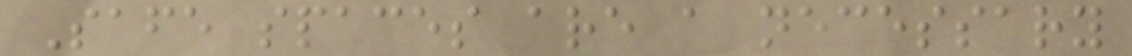Safe spaces are a necessary
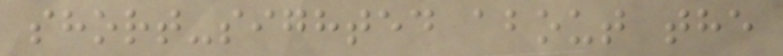short-sighted about the
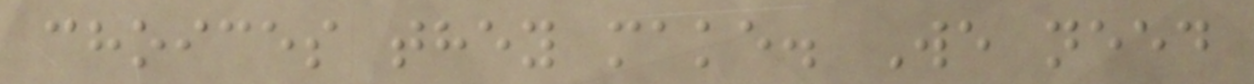choices they make. We need
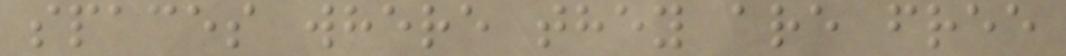spaces where they are free
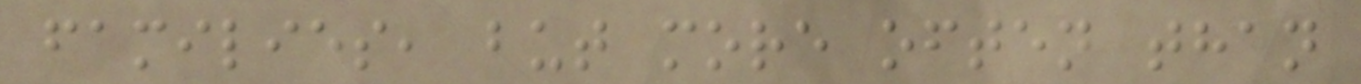families, but more often than
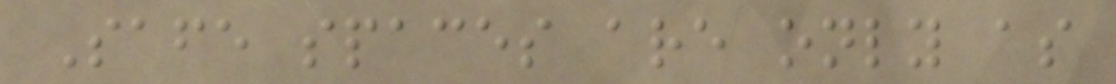Safe spaces are only as
